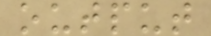output
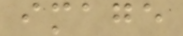image
